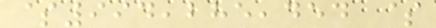$994,285,454 $
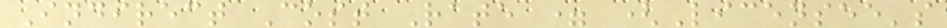Indirect Cost Rate = (Licensee's
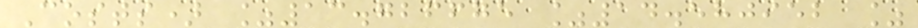Costs) %13.726675 %14.580952 %
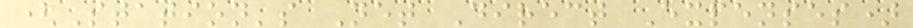(Station's Net Direct Expenses)
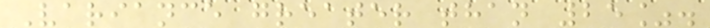Variance greater than 25%.
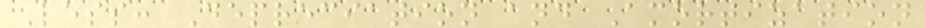Less: Depreciation and Amortization
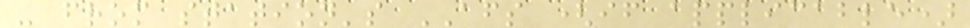- from station's AFS (if applicable)
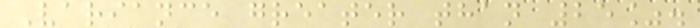Variance greater than 25%.
